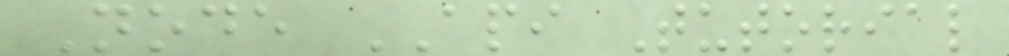Node API Tutorial
